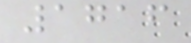1716
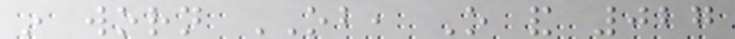in worn OB, O and 027
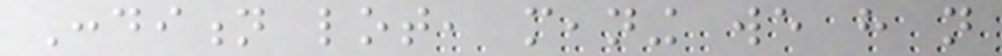Condition lot, meaning we have not
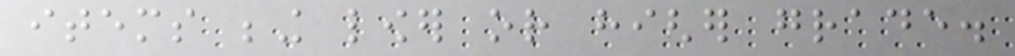items being lower or higher grade.
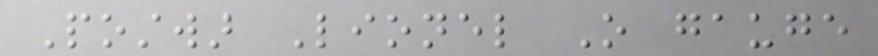Postwar Lionel O gauge
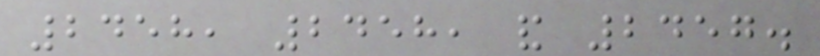2458, 2458, and 2457.
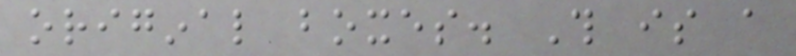original boxes. This is a
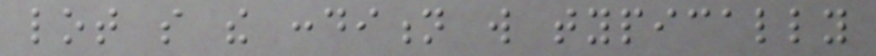lot so the condition will typically
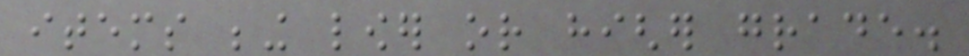items being lower or higher grade.
